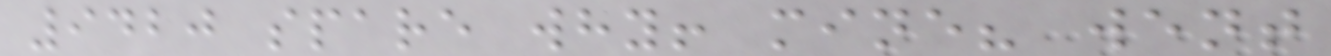9420 spare why! mine? went
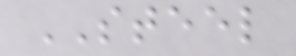STEEL
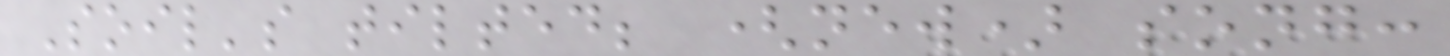Soil's tilted; (new) song:
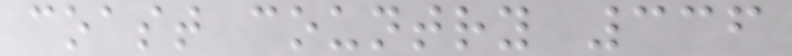coast country 336
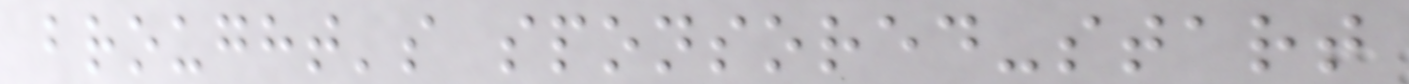brought's sponsored-start
